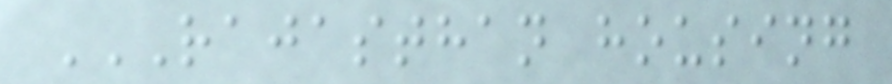RAJASTHAN HOUSING
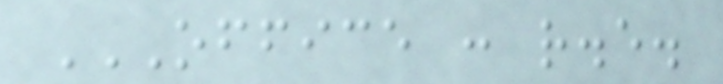OFFICE : R.E.
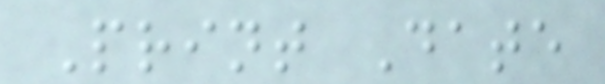Print Date
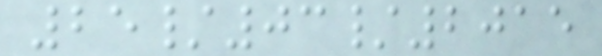25/03/2015
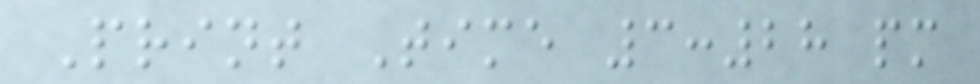Print Time 3:28 pm
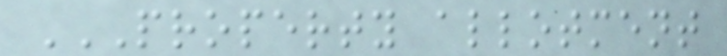PROPERTY ALLOTMENT
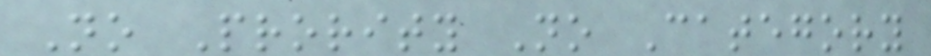No Prority No Category
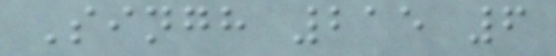Singh 215 6
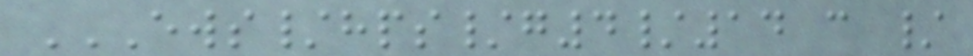EWS/HPS/G4/14 C /
